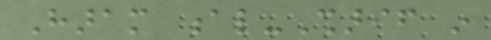Haram al-Sharif in
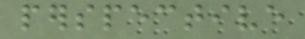perspective
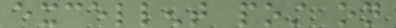excellent post on
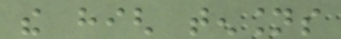the high tensions
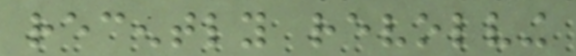recently revolving
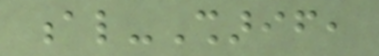al-Sharif,
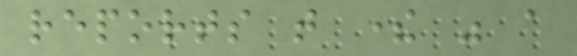reports that there was a
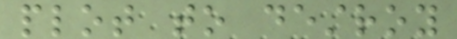plot to destroy
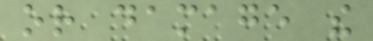or damage the
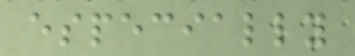especially
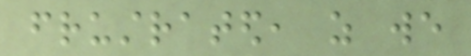frustrated, as we
